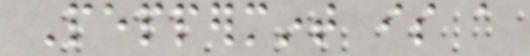Peppermint is a
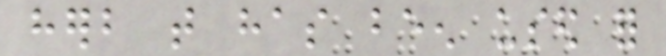herb that has been used for
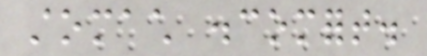stomach discomfort.
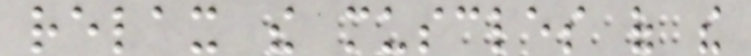relax the muscles of the
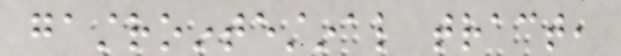gastrointestinal tract,
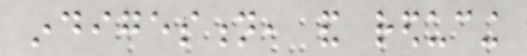indigestion, and reducing
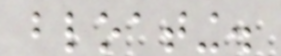bloating.
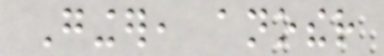Ginger, another
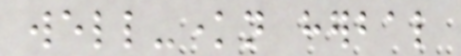well-known herbal
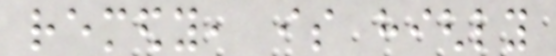remedy, is highly
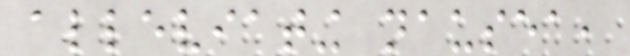alleviating nausea,
